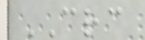CRC
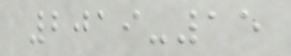2019-15
